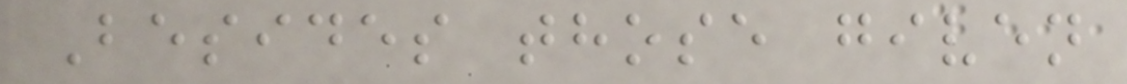Besides those given
